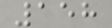158
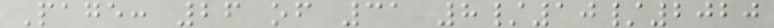Page: 26 of 31 8/10/2020
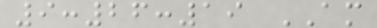9:26:19 AM
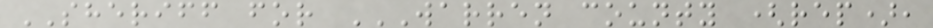SHERIFF for WARREN COUNTY (REP),
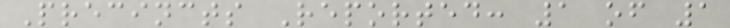Precincts Reported: 1 of 1
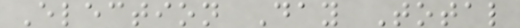Election Day Total
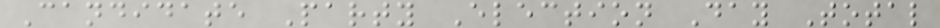Candidate Party Election Day Total
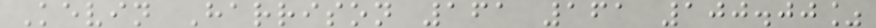Kevin Harrison 161 161 100.00%
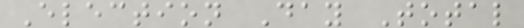Election Day Total
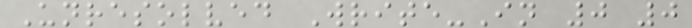Unresolved Write-In 0 0
